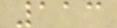113
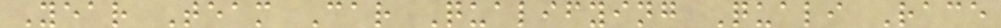Year Team Car Qualifying Quali Race
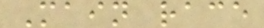Main race
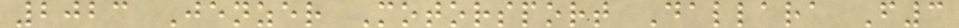2023 Jenzer Motorsport Dallara F3
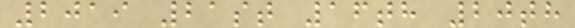2019 21st 16th 20th
